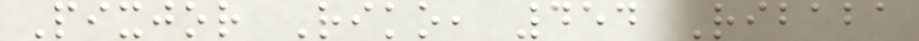Pixjor Riko, 454 Ribaba
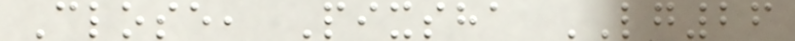Close, Pixsha LG26
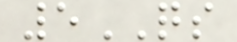5QS
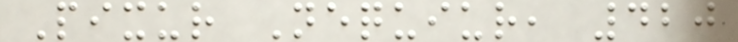Pixur Nequiur, 420
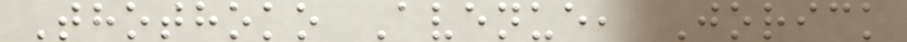Thothoko Avenue, Jorick
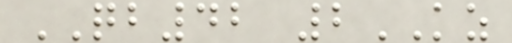QB42 2KZ
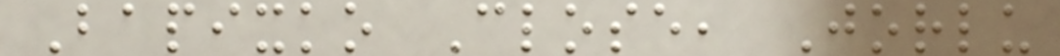Bapixko Close, Jorlu
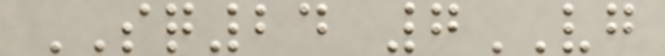SQ24 7VG
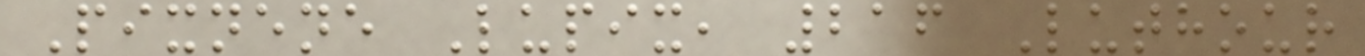Pixnene Lupix, 216 Luthour
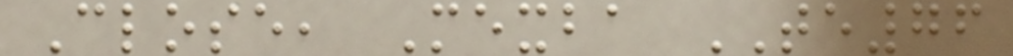Close, Mexba TE76
